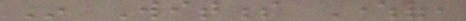In Witness Whereof,
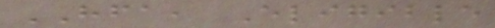HFA, Eligible
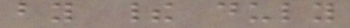by their duly
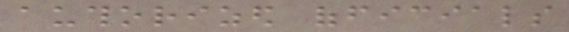authorized officials
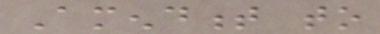Amendment to
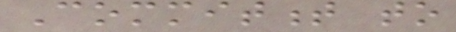Commitment to
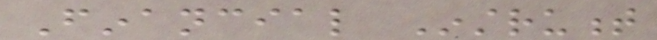Financial Instrument
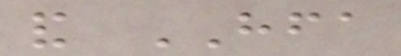and HFA
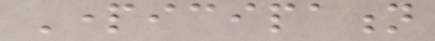Participation
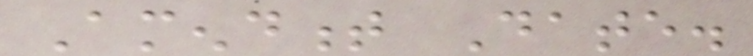Amendment Date.
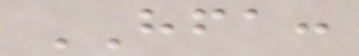HFA:
